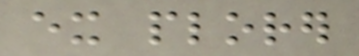ex plorer
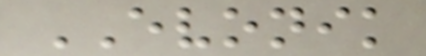EVONIK
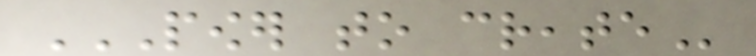POWER TO CREATE
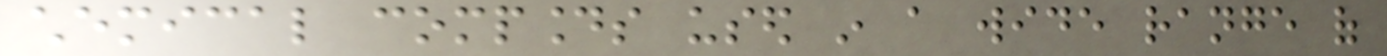chemical compounds used in a wide range of
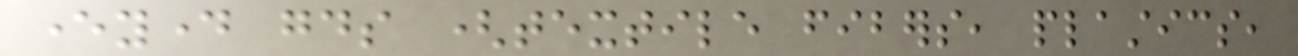everyday goods (textile fibers, plastics,
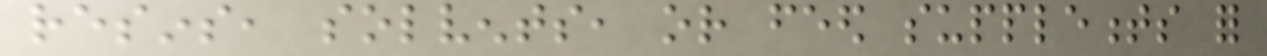resins, solvents, or feed supplements for
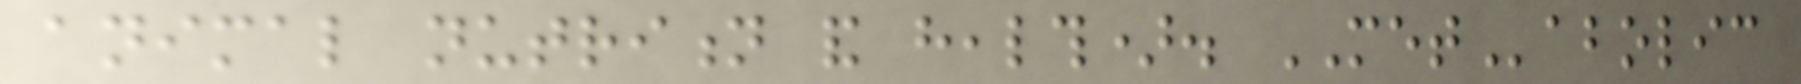animal nutrition and health). METabolic
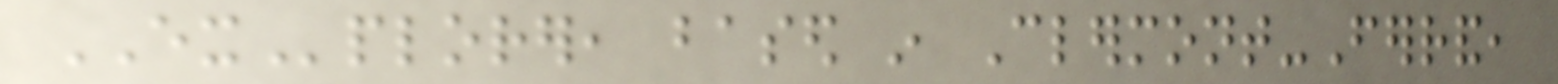EXplorer, based in Clermont-Ferrand,
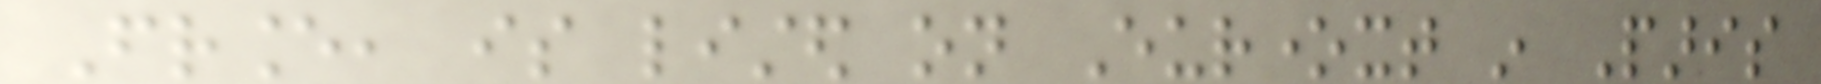France, is listed on Euronext in Paris
